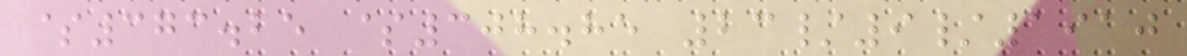$373.25 $308.85 23/9/1910
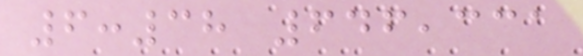6:38 646,331
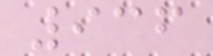936
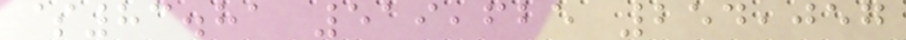$83.81 519,625 254,057
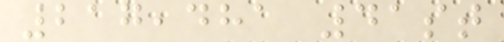217,481 41st
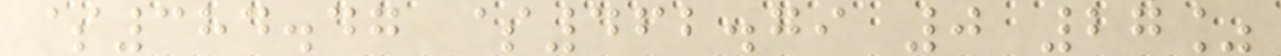$384.47 $462.79 0 27%
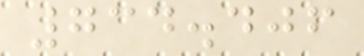734.406
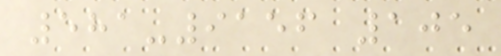581-9156 105
